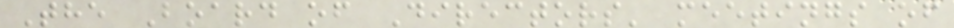The Board of Directors' meetings of
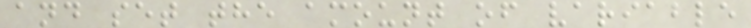and set the amount of variable
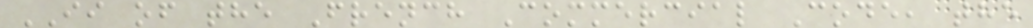II of the French Commercial Code, the
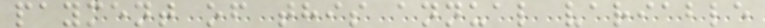payment of this annual variable
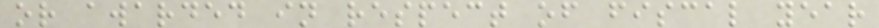or awarded in respect of fiscal year
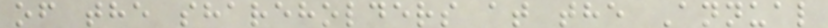of the shareholders at the Annual
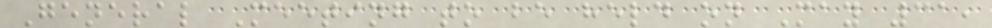General Meeting to be held on May 31,
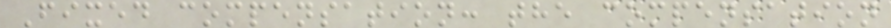Fixed compensation: the compensation
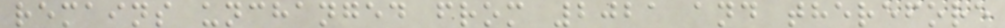remains unchanged from 2021 and therefore
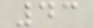43
